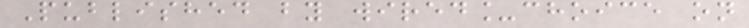Published by wired_choice on
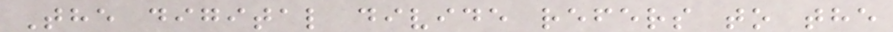The digital divide refers to the
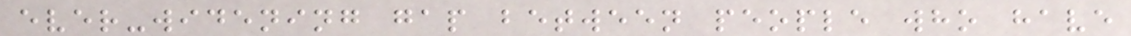ever-widening gap between people who have
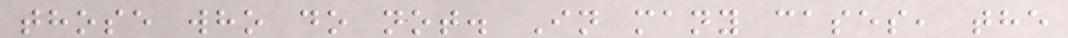those who do not. In many cases, the
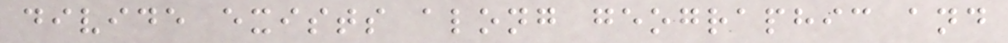divide exists along geographic and
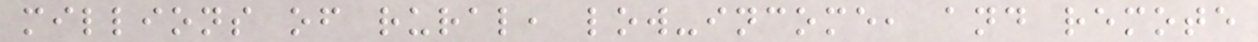millions of rural, low-income, and remote
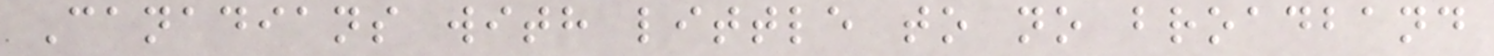Canadians with little to no broadband
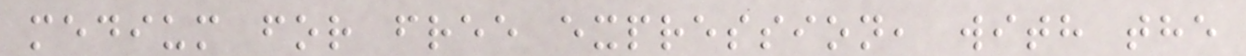medium for free expression, with the
